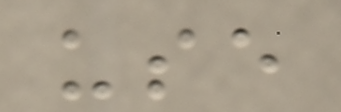use
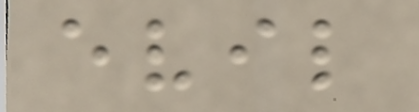evil
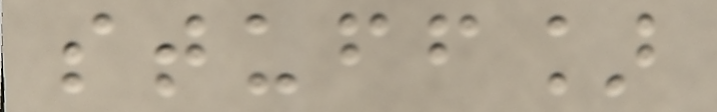stuff]
